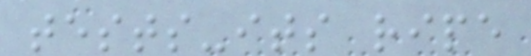tests-its ripe
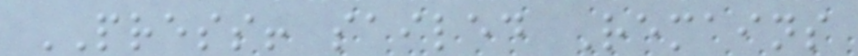PRESS! sailed Remains
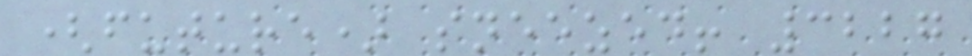(future) sneezed! 3227
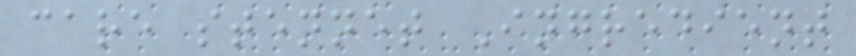care stennet Ingredient
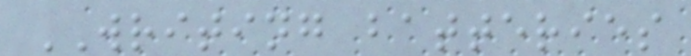WRITING batteries
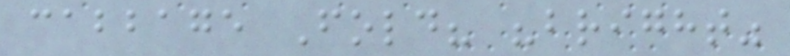cabbage Fold? "bright"
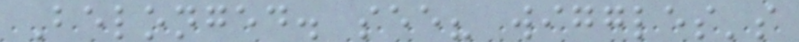Belonged. see? wiggles's
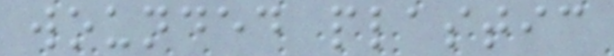wounded plastic
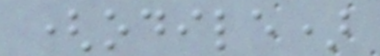(odile)
